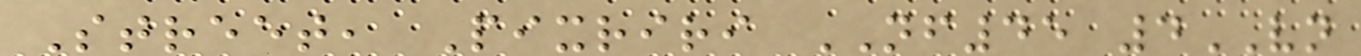Street, Pixriri NF45 4VN
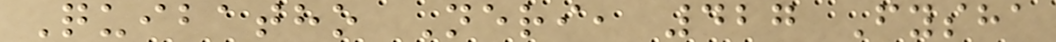Quibatho Neri, 427 Fysha
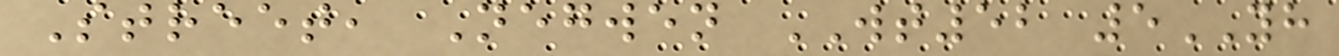Street, Negwen WT52 5YH
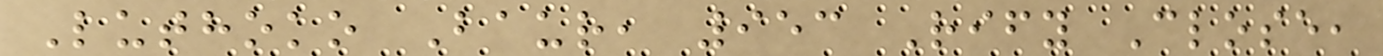Luthoko Baur, 953 Rify Close,
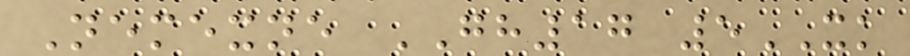Nemexne GH17 5XK
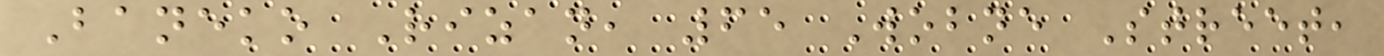Baneko Rizan, 65 Wobne Street,
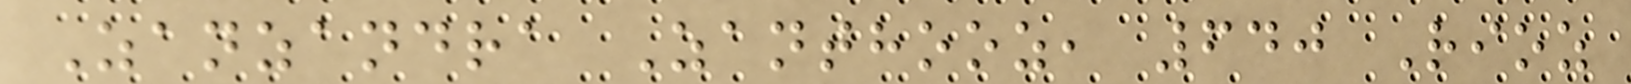Zanzandra Zanthooz, 640 Rioz
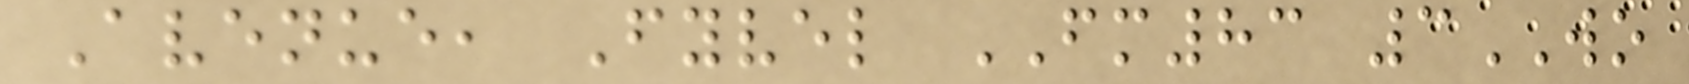Avenue, Fyvel FM83 3WO
